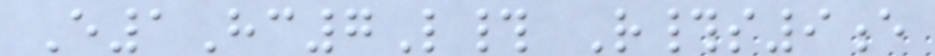E1Hc7L# R#s9e
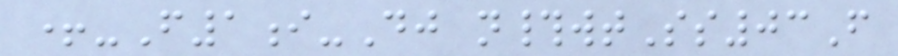+-F1i-Dj n#wtSs03F
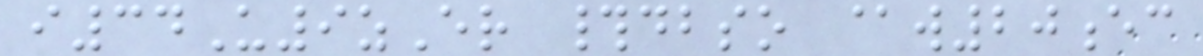i34U9zEr #dbso @w20ec
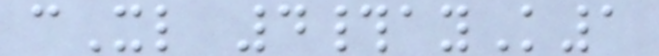cXl 4#ayK1
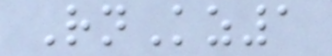RnKz1
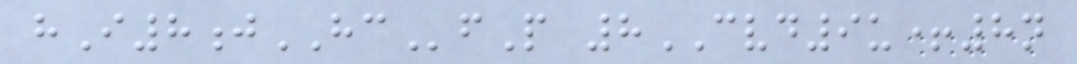hI8jHCfP 8CVD9u+8n
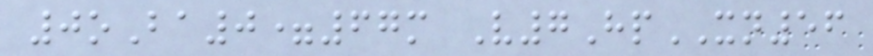0oBa0=67m V7HpXN56
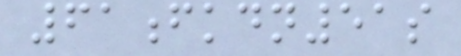61fkdn51s
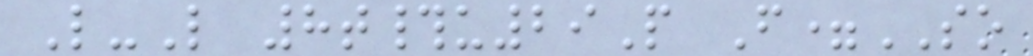L-L 8t#u29P F=SO
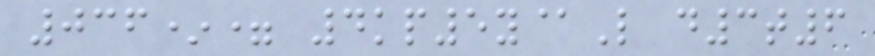036*= 4kp5y@L d3t6
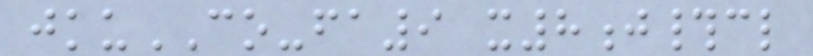jkuCO-fa9 x8j#cl
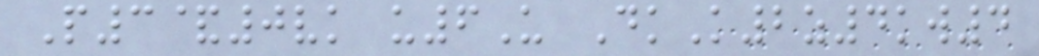P3&0vk u6U DkK2z4kw4
